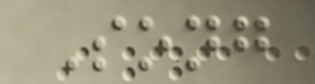Song
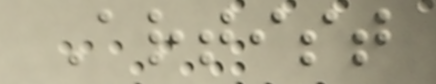Artist
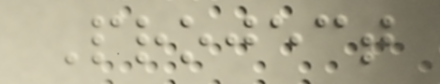Project
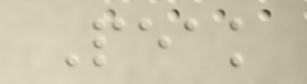Peak
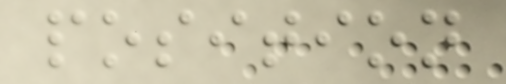position
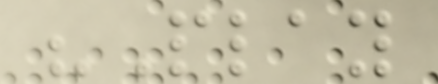"Play
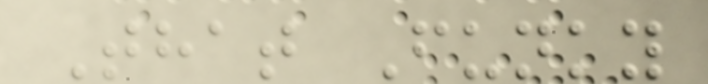That Funky
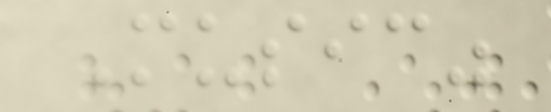Music"
